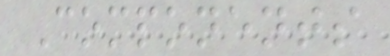Components
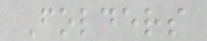Folders
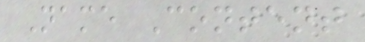Name Content
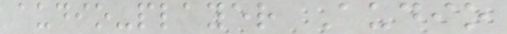audio-player Audio
